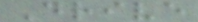Drive
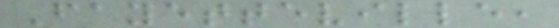Fayetteville,
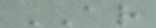AR
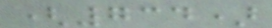(734)
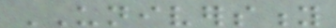UNIVERSITY
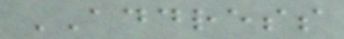ADDRESS
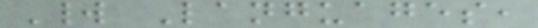World Languages,
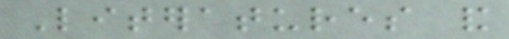Literatures and
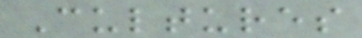Cultures
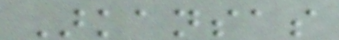Arkansas
